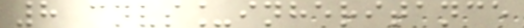8 cnvs_inheritance
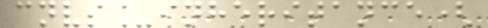cnvs_inheritance(
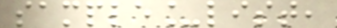sample_list,
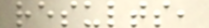results,
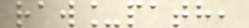raw_path,
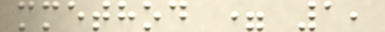mmethod = 1,
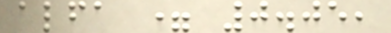alfa = 0.05,
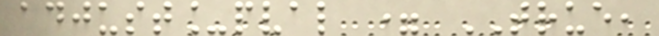adjust_pval = TRUE,
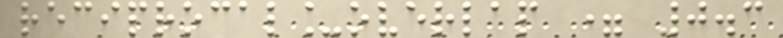reciprocal_overlap = 0.3
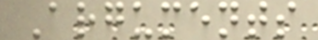Arguments
